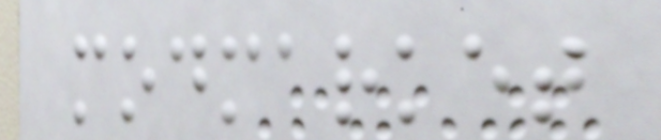modmarket
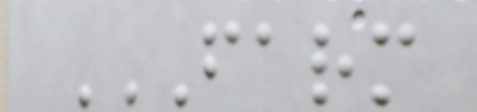FARM
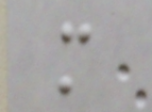m
